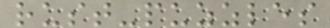rust-puzzles
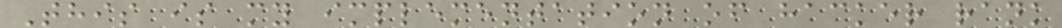This is my implementation of hacker rank
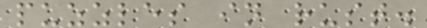puzzles in rust.
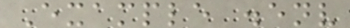Example .env
